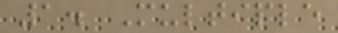1. Multiple
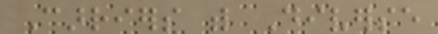Carriers with Diverse
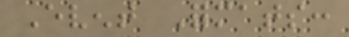Event Formats:
